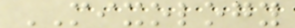MIXOLOGY
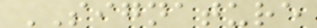SIGNATURE
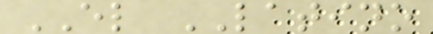EL LATINO
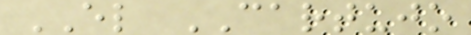EL CARTUJO
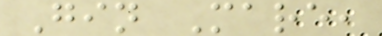Gin Mare,
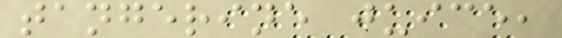tangerine juice,
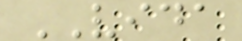VIDA
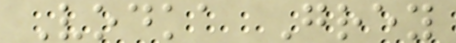Vodka Grey
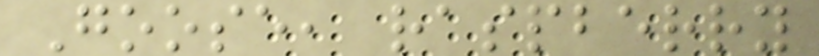Goose, raspberry
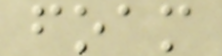foam
